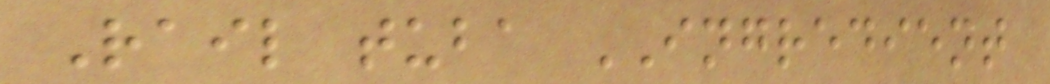Rail tuba INGREDIENT
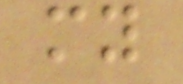my
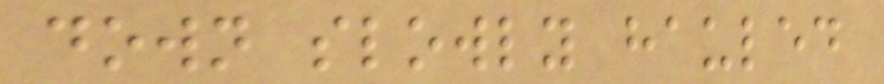down slowly hauled
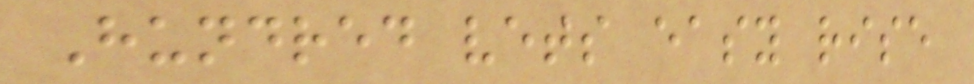Hundred vets easy rise
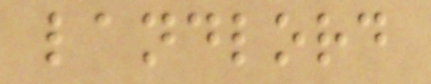landlord
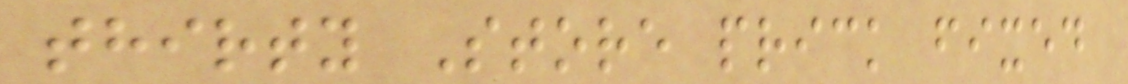thirty Store prick fixed
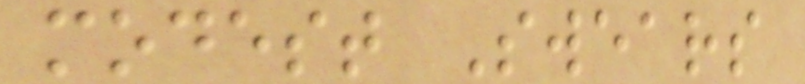modest Swears
